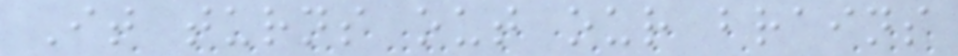It turns out our brains
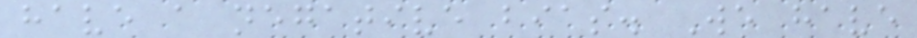have a negative bias. We have
